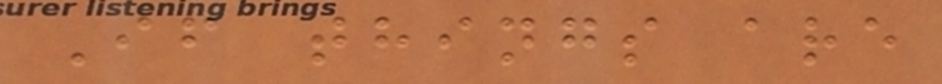If things are
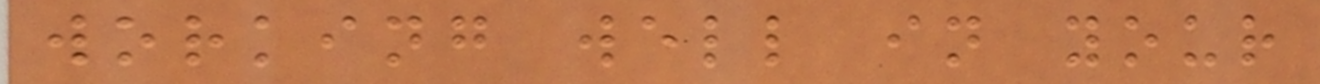working well in your
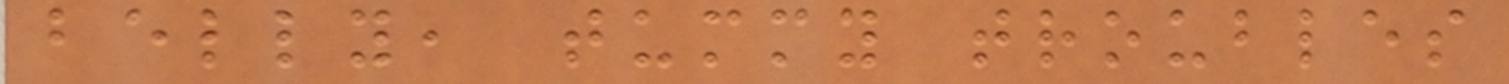belly, tummy troubles
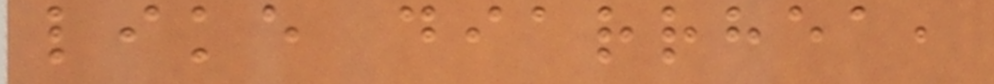like diarrhea,
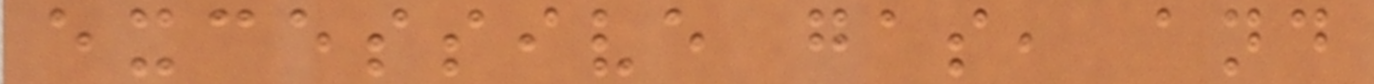excessive gas, and
